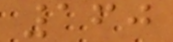160
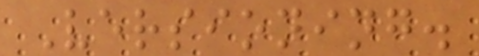Versioning.
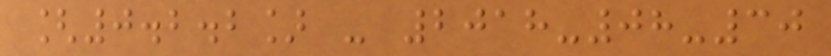[0.2.2] - 2018-08-30
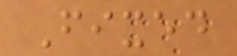Fixed
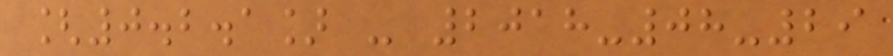[0.2.1] - 2018-08-29
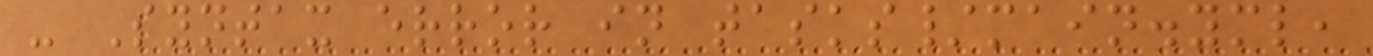- Syntax error in tasks/main.yml,
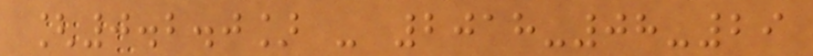[0.2.0] - 2018-08-29
